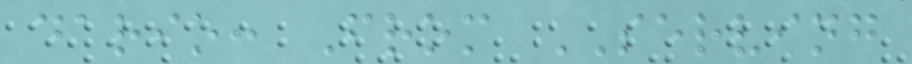dario: From SERVING
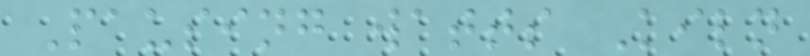Pausing watts Kiln
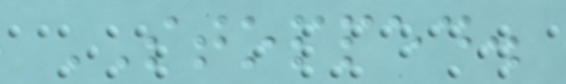STOPPED.
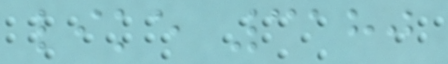like 3180
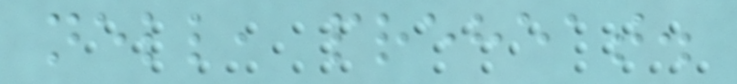nell, preheat.
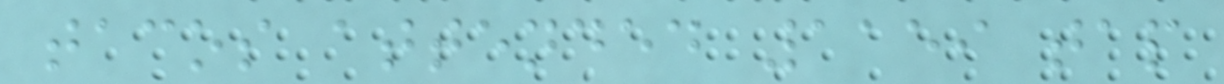tacos attended 1159 tap
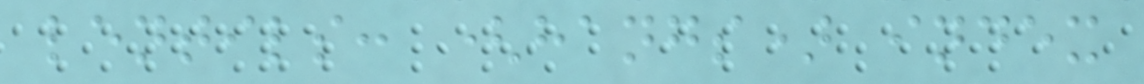lentils: (hangs) index
